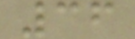36
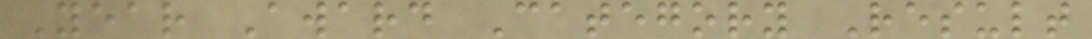Year Award Category Result
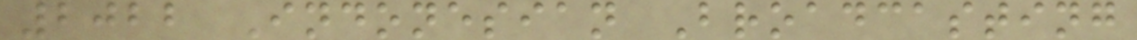2022 Indonesian Broadcasting
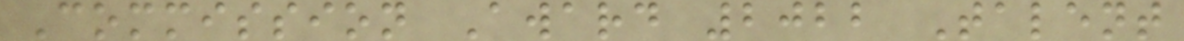Commission Award 2022 Talent
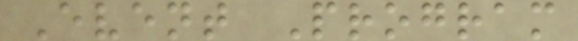Event Program
